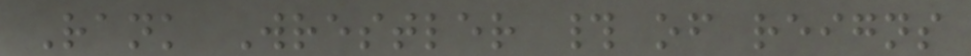Rank Wrestler # of reigns
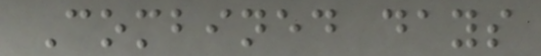Combined days
